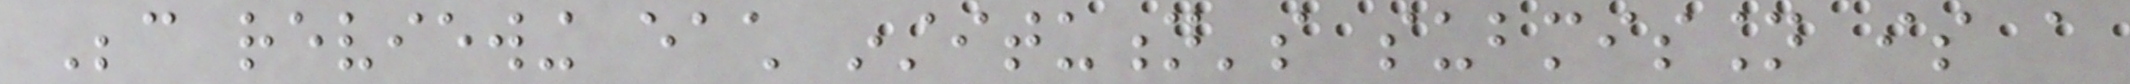Because reviewing each institution's submission is a
